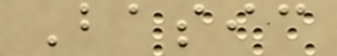Basic
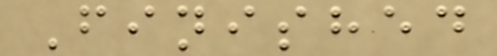Finished
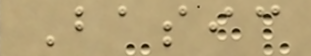Basic
